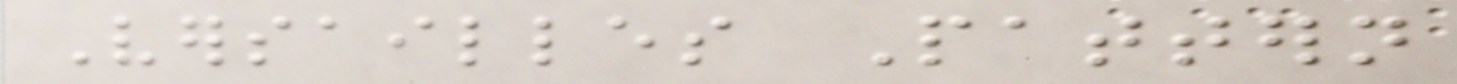Versailles Pattern
